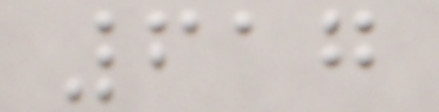617
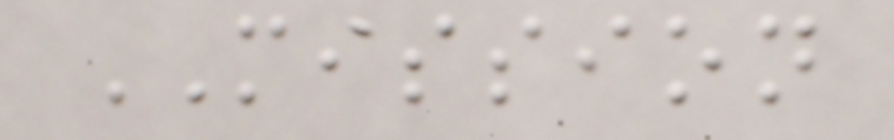MISSION
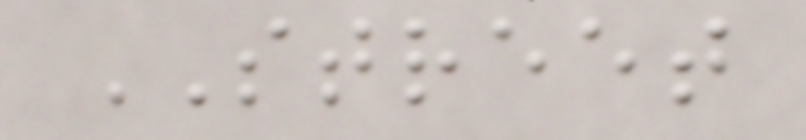STREET
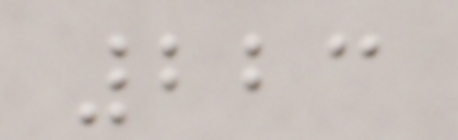223
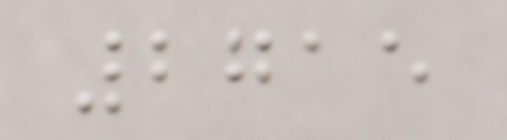2715
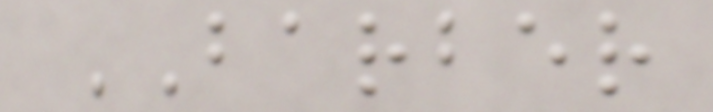BARBER
